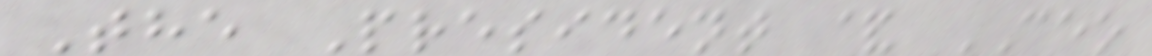The President & CEO
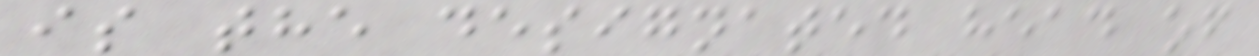is the designated head of
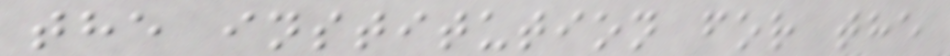the institution for the
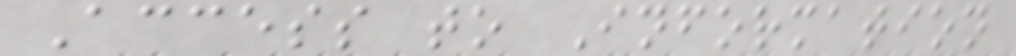Access to Information
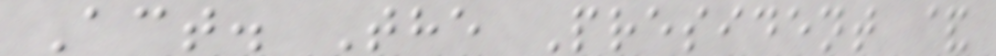Act. The President &
